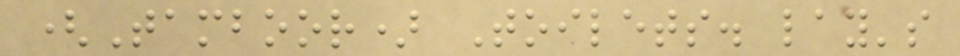(Tamboor) Toilets. lay's
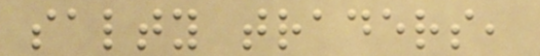salty traders,
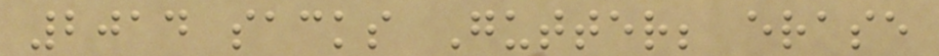2014 sacks Gutter; erase
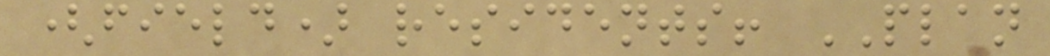(field) residents! PLAN
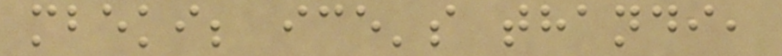mbeki; ice's thandi,
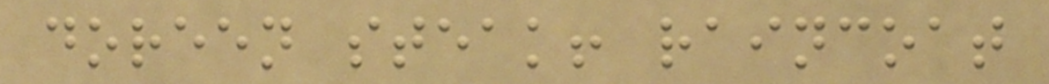doreen steak! raincoat
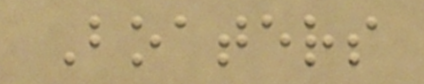Boaters
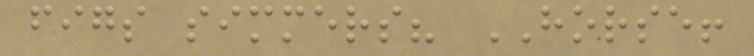figs simmers? HORSE!
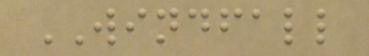WINDFALL
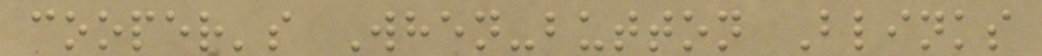cooper's When-button Blinks
